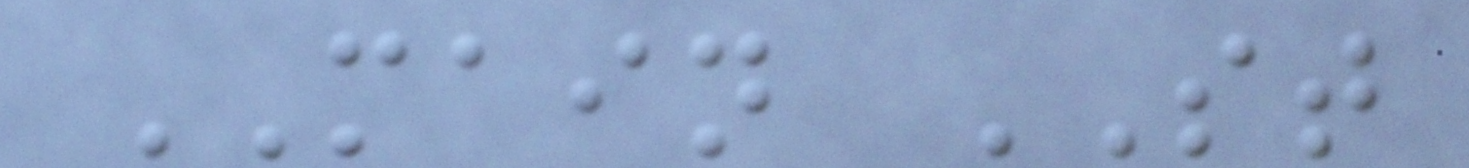MAIN ST
